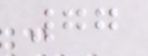77
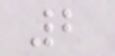2
